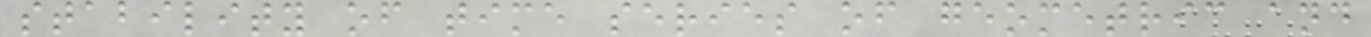stability of time series of geometric and
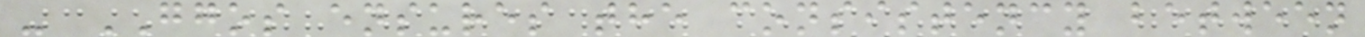- GGOS ensures the consistency between
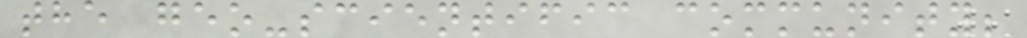the geo-scientific community;
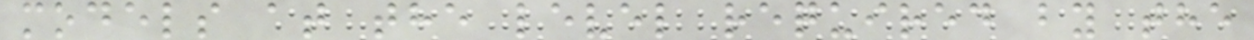models at the level required by the
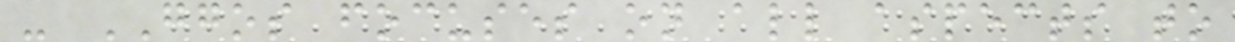- GGOS focuses on all aspects to
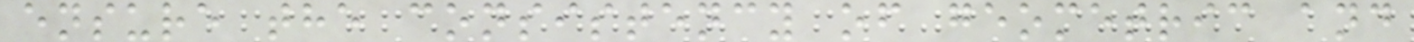ensure the consistency of geometric and
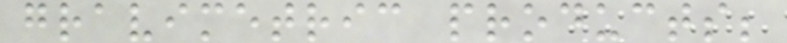gravimetric products;
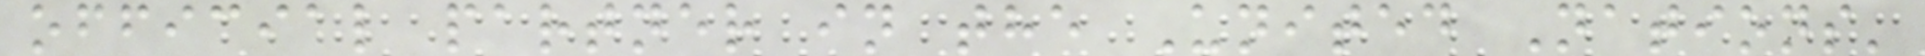official partner in the United Nations'
